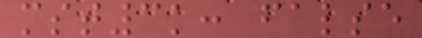mst3k: false
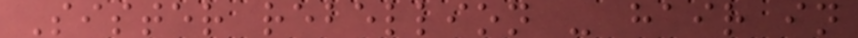Sister rebellion - hair in
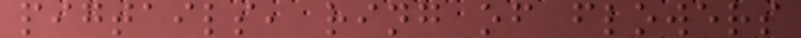pigtails, ring of flowers
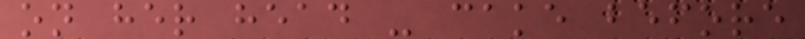on her head - cake before
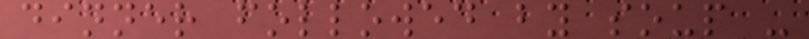dinner followed by soup -
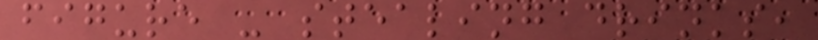figure - stealing drinks,
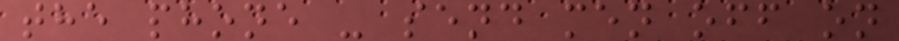the phone - send men off on
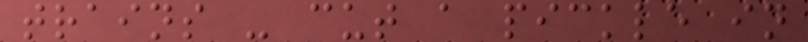trains - cut a pickle in
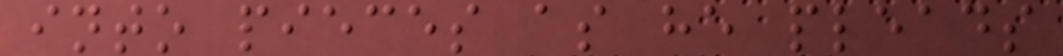into pieces as he pleads
